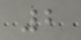2
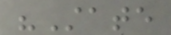"State
